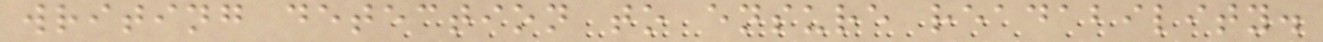writing detection to ensure readability.
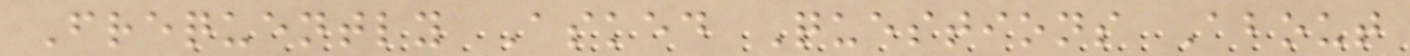Frequently Asked Questions About
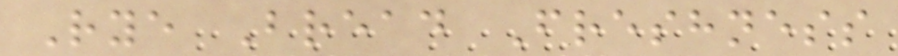Rye Bread Freshness
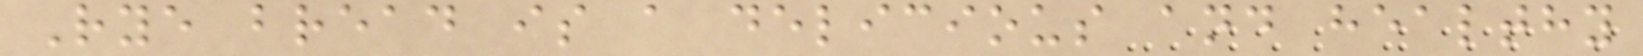Rye bread is a delicious and healthy
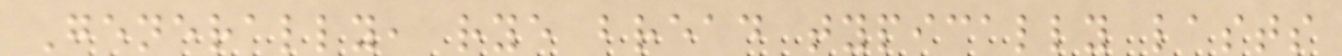Generally, rye bread typically lasts
